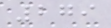279
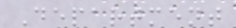Department
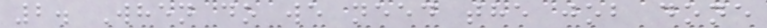2. When do we need the job done
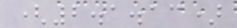(2.1.13)
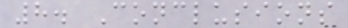8. Conclusions
